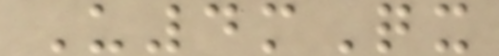U4mQx
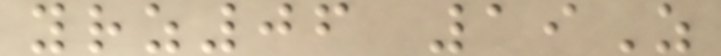yrz06 19Z
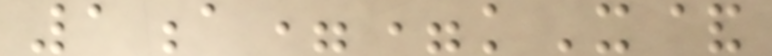1a==kX&
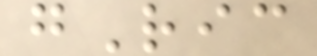gRic
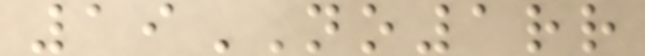19NO1rr
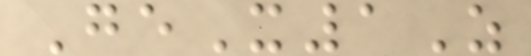GeX1Z
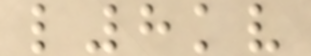l8kv
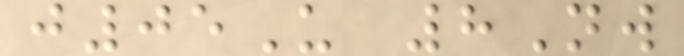j05U 8Nw
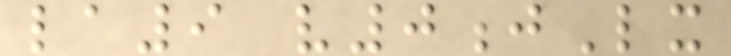la9 v0jLx
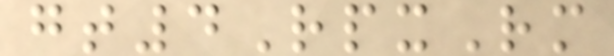gt4RpxRm
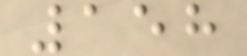158
